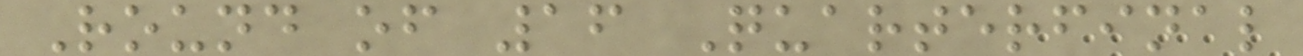Round of 16 Quarterfinal
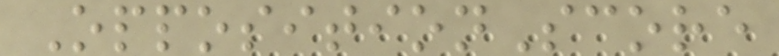OppositionScore
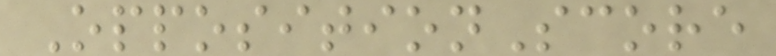OppositionScore
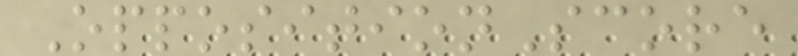OppositionScore
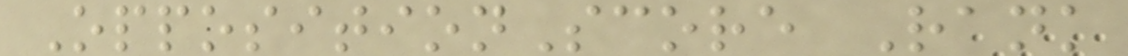OppositionScore Rank
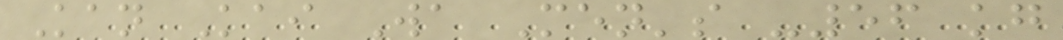Kan Kai Wa Men's -56 kg
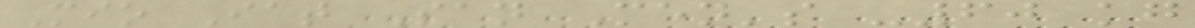Mio Iat San Men's -60 kg
